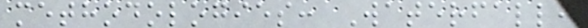methodologies: Waterfall,
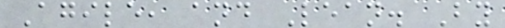Agile, and Lean. By
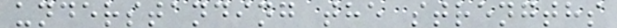understanding the strengths
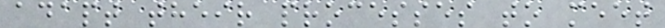adapt their processes to meet
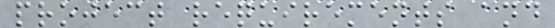project requirements and
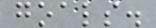goals.
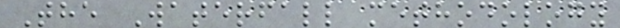The Waterfall methodology
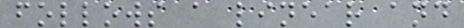follows a linear and
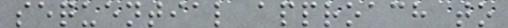sequential approach to
